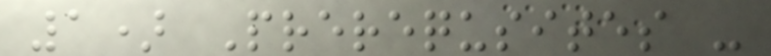1) Prerequsites -
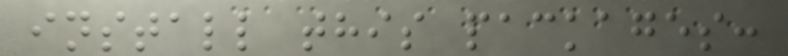install this packages:
